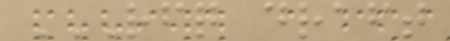RFQ DRAFT
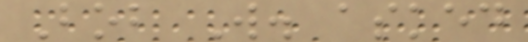Bob W. asked
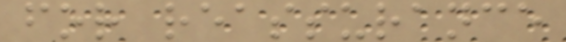for reassurance
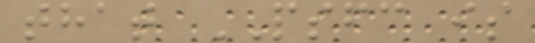that PSFC is
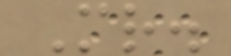Mr.
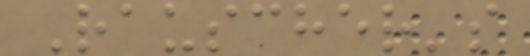Rauscher's
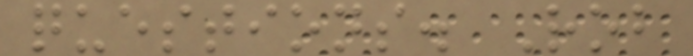questions. Rob
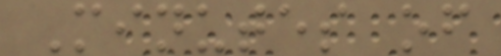Minutes of
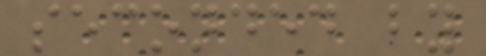seconded by
